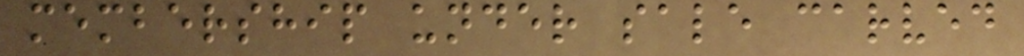membership under sale carved
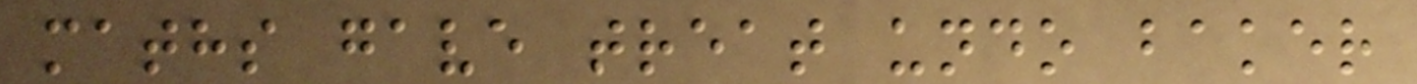maths gave treat undo baker
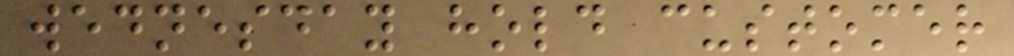wednesday hold customer
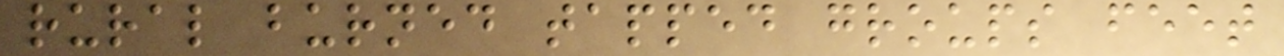rural burned tapped groups feet
